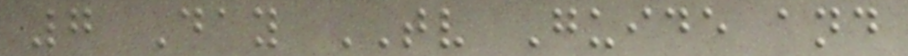7 Day TV Guide and
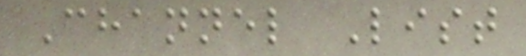Channel List
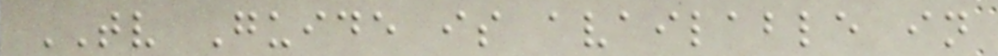TV Guide is available in
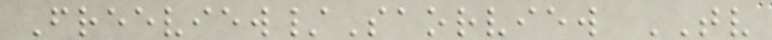Freeview/Saorview TV
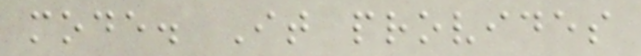mode. It provides
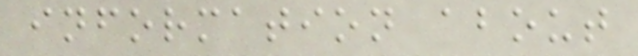information about
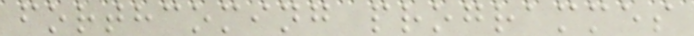forthcoming programmes
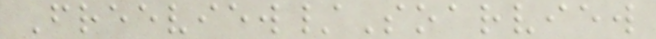Freeview/Soarview
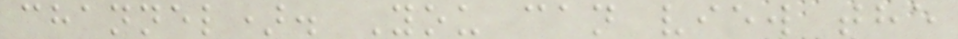channel). You can view the
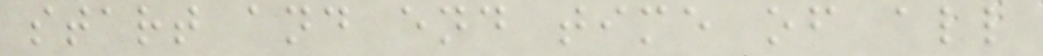start and end time of all
